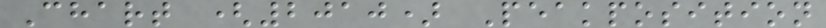Chart (2010) Peakposition
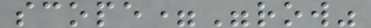scope="row"
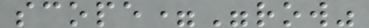scope="row"
